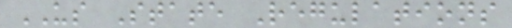US State Regulations
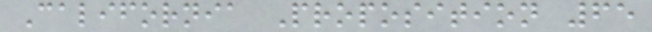California Proposition 65
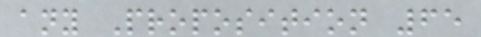any Proposition 65
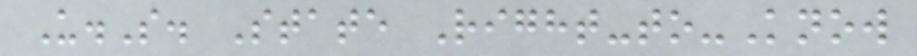U.S. State Right-to-Know
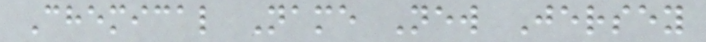Chemical Name New Jersey
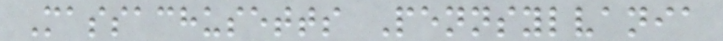Massachusetts Pennsylvania
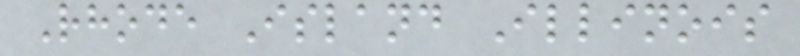Rhode Island Illinois
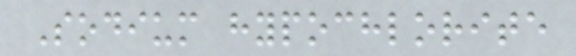Sodium hypochlorite
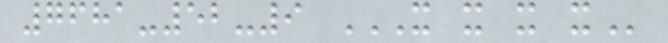7681-52-9 X X X X
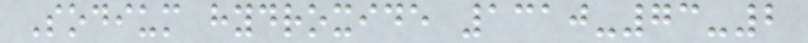Sodium hydroxide 1310-73-2
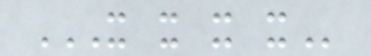X X X X
